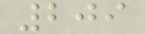209
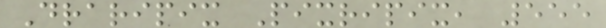Draripix Pixripix, 555
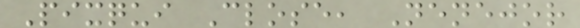Pixqui Close, Nenejor
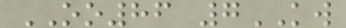OO86 7KW
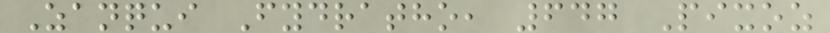Zanqui Fydratho, 647 Pixoz
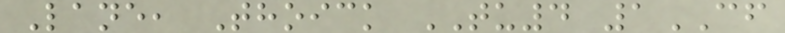Lane, Thoick TU4 1CF
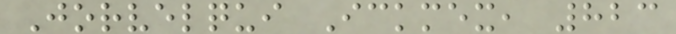Jorvelqui Ickmex, 823
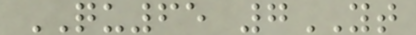QU65 7YT
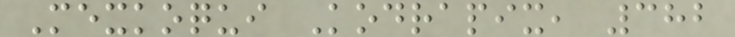Mexkoqui Kodrapix, 382
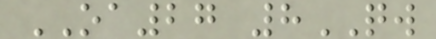OA27 8QW
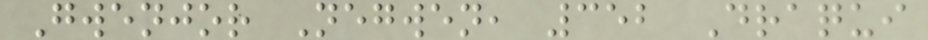Gwenjor Negwen, 352 Draqui
